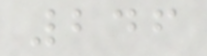246
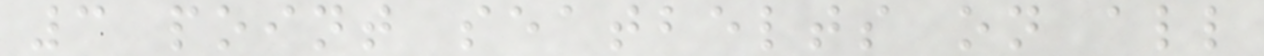3 point seatbelts on all
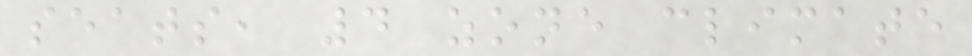seats, 4 zone climate
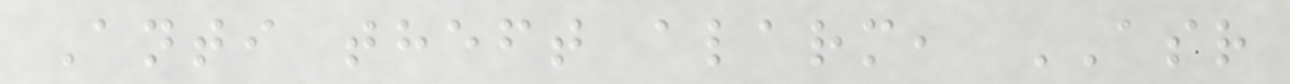Anti theft alarm, ASR
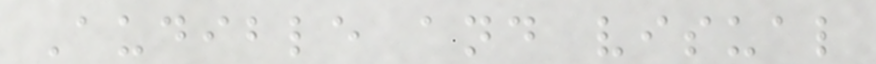Audible and visual
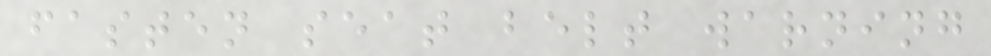fasten seat belt warning
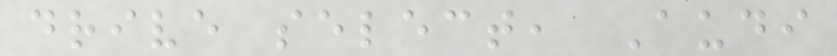drive select, Audi
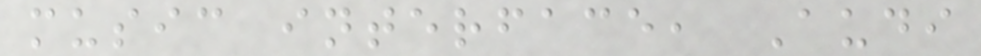music interface, Audi
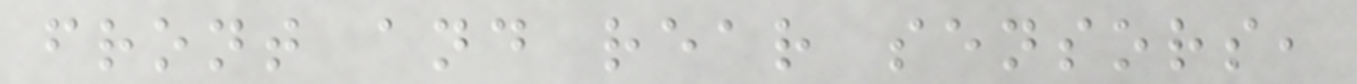front and rear sensors,
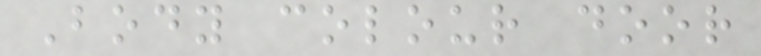Body colour door
